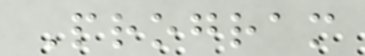Program
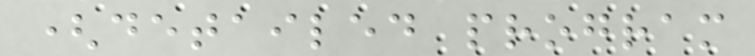(detailed program
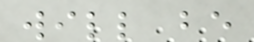will be
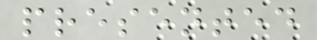presented
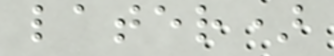later)
